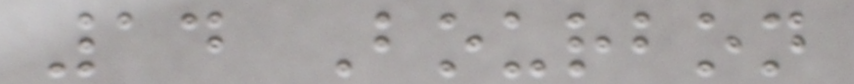14 Bourbon
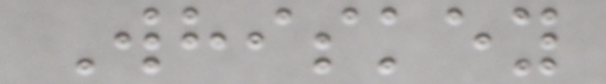Whiskey
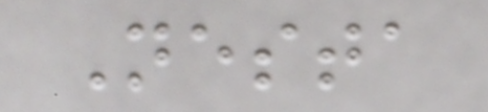Nesta
